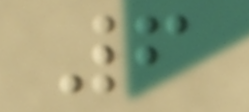6
